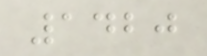1420
